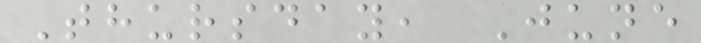Thursday, June
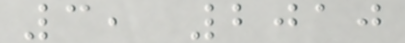3, 2010
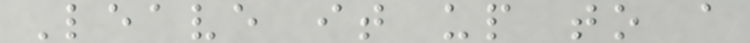Leave it up to a
